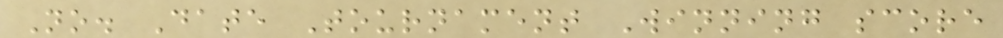No. Date Tournament Winning score
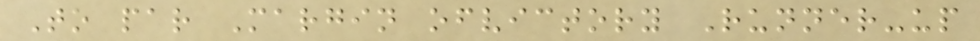To par Margin ofvictory Runner-up
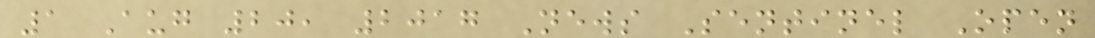1 Aug 20, 2017 News Sentinel Open
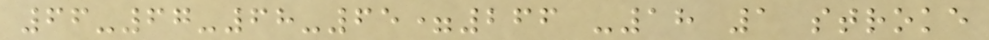66-67-68-65=266 -18 1 stroke
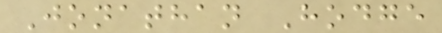Jonathan Hodge
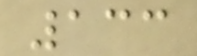133
